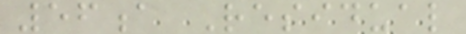56a Residual
